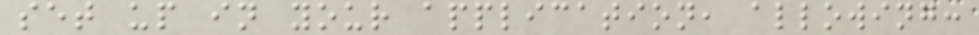set up in your application, allowing:
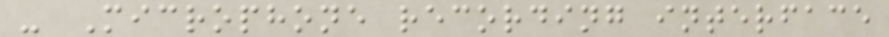- Microphone recording interface
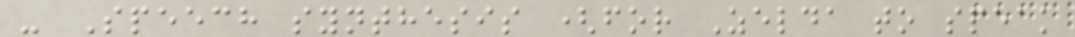- Speech synthesis (for Zelda to speak
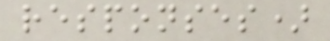responses)
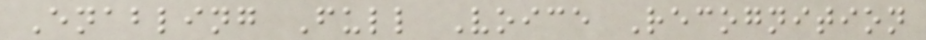Enabling Full Voice Recognition
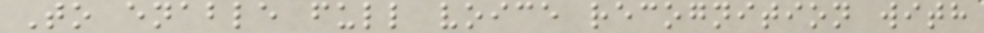To enable full voice recognition with
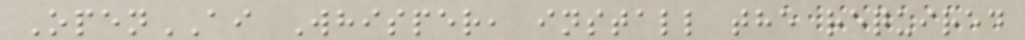OpenAI Whisper, install the required
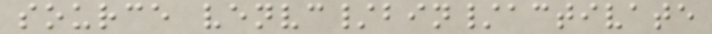source venvc/bin/activate
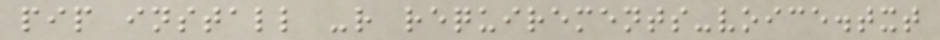pip install -r requirements-voice.txt
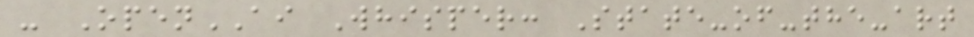- OpenAI Whisper: State-of-the-art
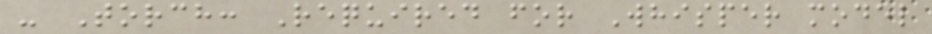- Torch: Required for Whisper model
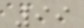99
